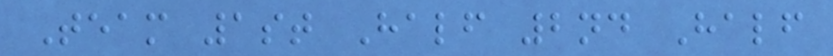Team 1st Half 2nd Half
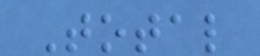Total
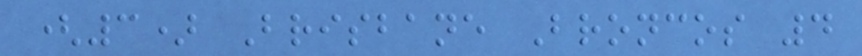(3) Brisbane Broncos 4
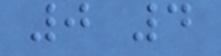0 4
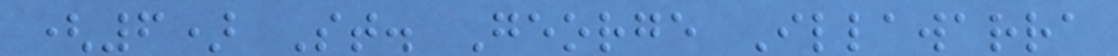(6) St. George Illawarra
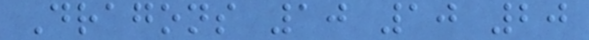Dragons 10 10 20
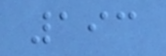193
